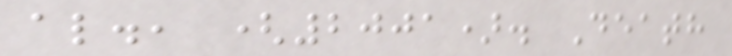al., (2001). Death
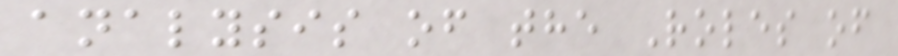analysis of the Roles of
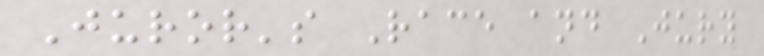Juror's Race and Jury
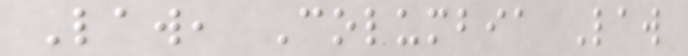Law, Columbia Law
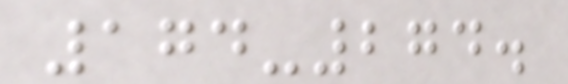174-274.
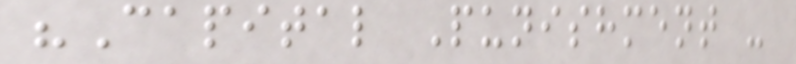"Capital Punishment -
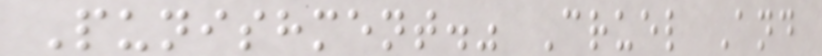Punishment." Cruel And
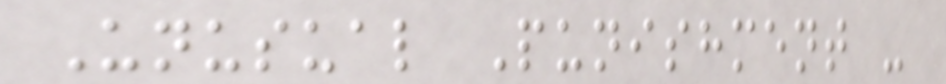Unusual Punishment -
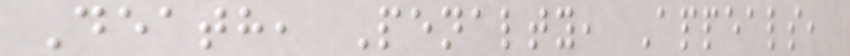Death, Penalty, Appeals,
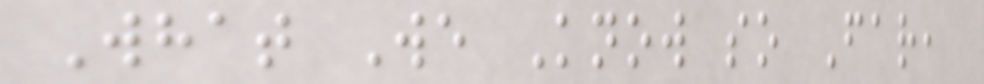What We Know so Far,
